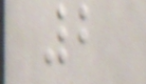2
